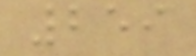259
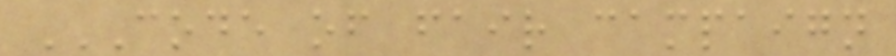CODE OF FAIR CAMPAIGN
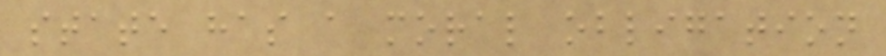state has a moral obligation
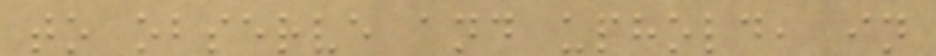to observe and uphold, in
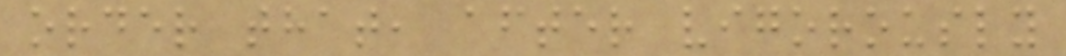order that, after vigorously
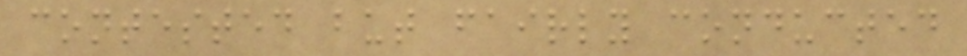contested but fairly conducted
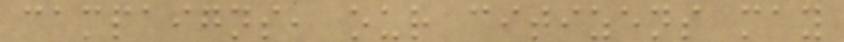campaigns, our citizens may
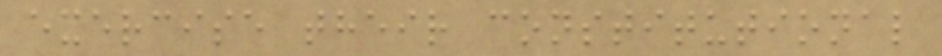exercise their constitutional
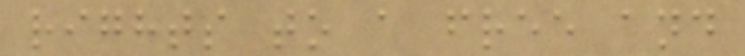rights to a free and
